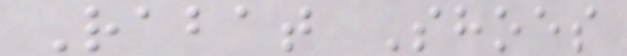Rabat Shoes
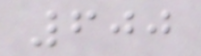600
